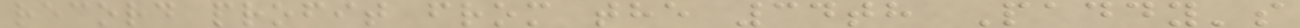record profit from the 34th Paddy's
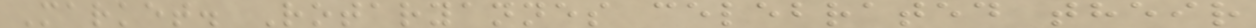Market. Rotaryannes celebrated their
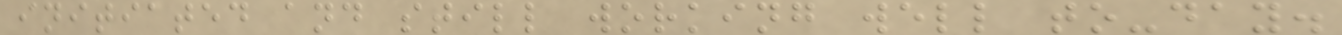initiated and still working well to-day.
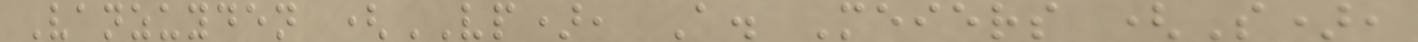Vanzuyden (VP), A. Meiers (S),
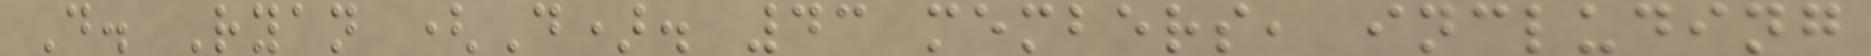D. Ryan (D). 43 members, including
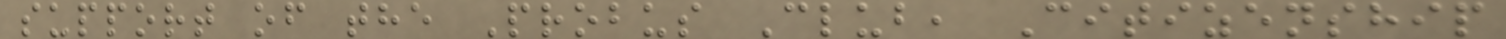support of the Probus Club, Citizenship
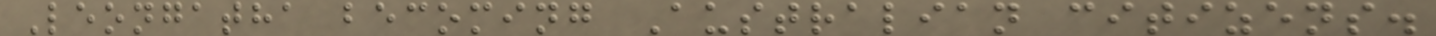Leongatha becoming Australian citizens.
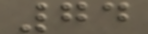74
